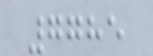7785
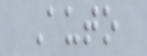Auto
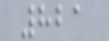821
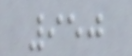950
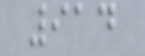914
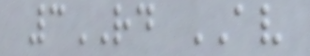3RD AV
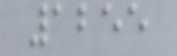1255
